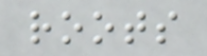roots
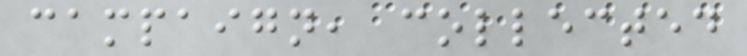campaign, collected
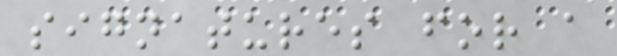signatures for a
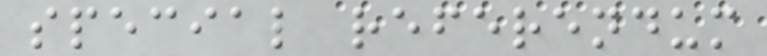special referendum
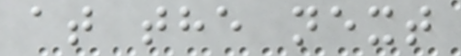at the next
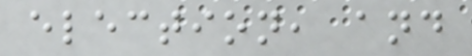election, and
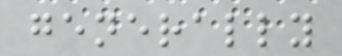generally
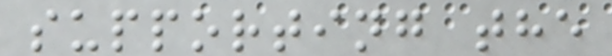supporting the
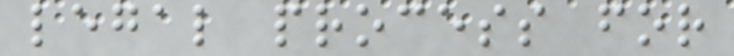legal process for
